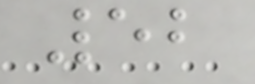52
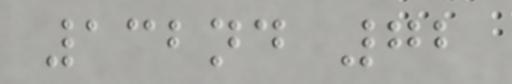132nd 72
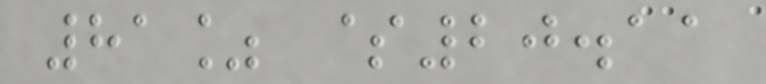81% $20.11
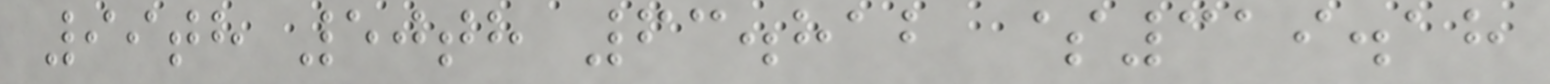99th 50th 63.812 $319.18
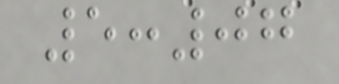5:07
